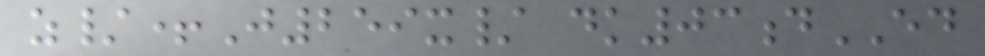z/+J259x/ dk03dED
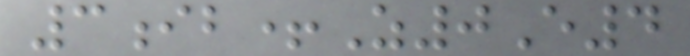3ib+Z0E4
